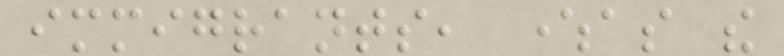immigrants, whereas the
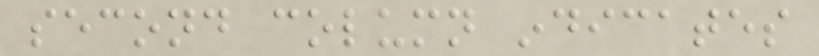second column indicates
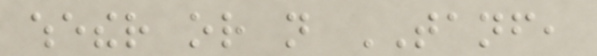whether or not TANF,
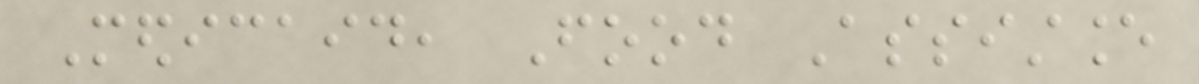Medicaid, Food Assistance
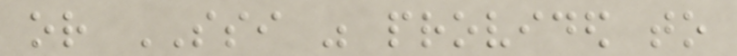or SSI was provided to
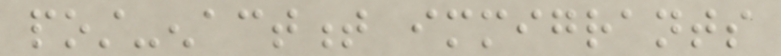post-enactment immigrants
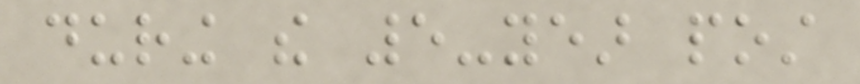during the 5-year post
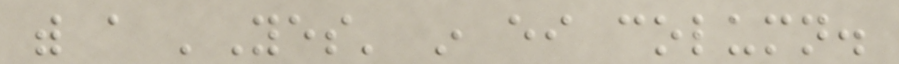with a 'Yes' in either column.
